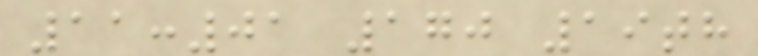11:01 170 19th
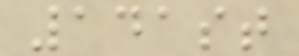141st
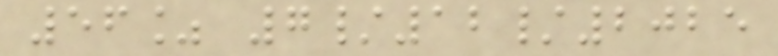56% 7/12/2025
